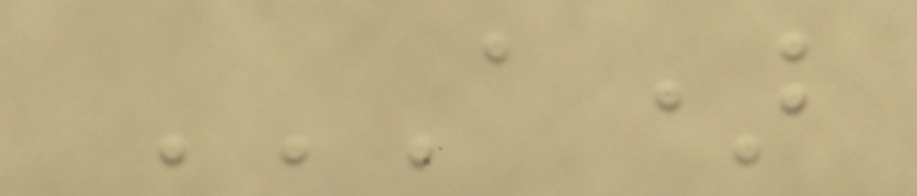A)
